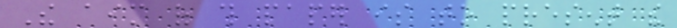The aim of this paper is to present the
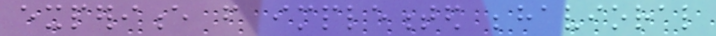experience from implemented behavioral
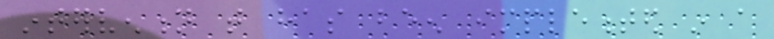intervention that has been implemented in a
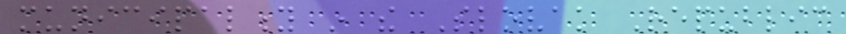municipality in the Slovak Republic
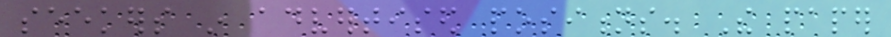seekers in advertised positions. The paper
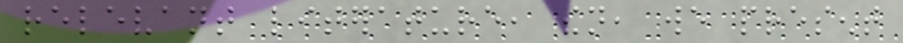relevant literature, then, we present
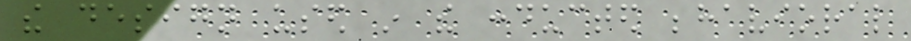the design used in the conducted behavioral
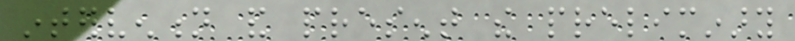intervention and present the preliminary
